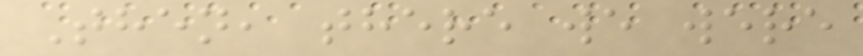Then, there we were
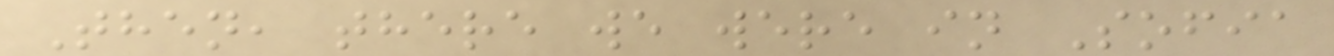Then, there we were in Sofia
